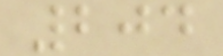204
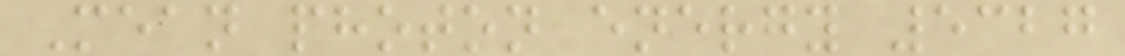Mean photon energy 5327
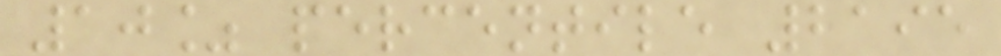10% percentile 2195
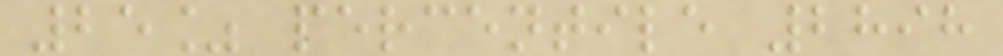25% percentile 2898
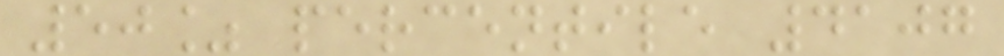50% percentile 4107
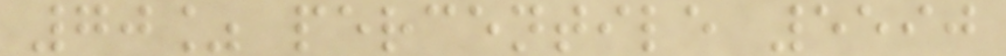70% percentile 5590
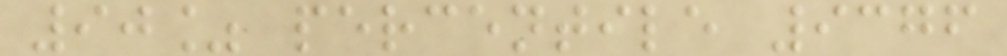90% percentile 9376
